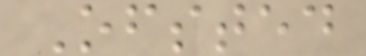Ofsted
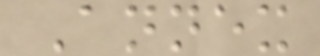Annex
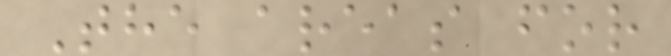The areas for
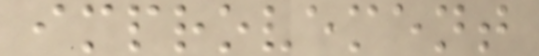improvement
